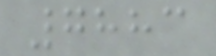7883
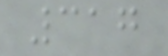317
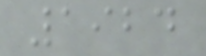1924
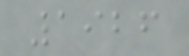1926
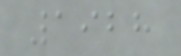1928
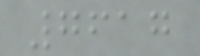7617
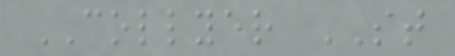COLLYER ST
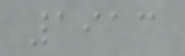1913
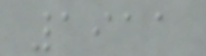1911
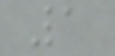1
